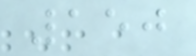150
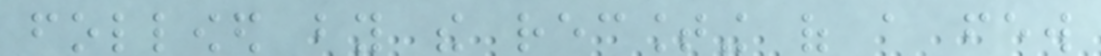followed by the recounting of a few
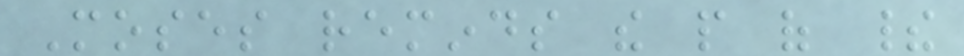Moses reminds the people of their
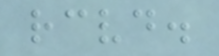received.
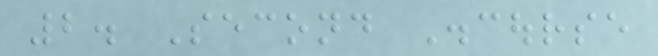2. Second Discourse
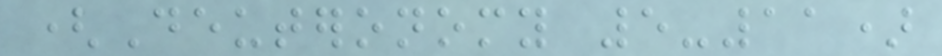(Deuteronomy 5-11)
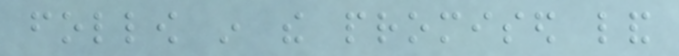follow in the promised land
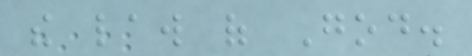the law of God.
